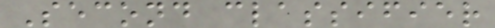Second classifier
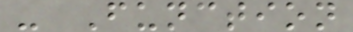- Function
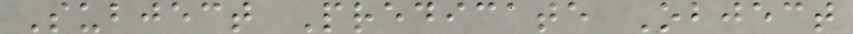Subject Predicate Object
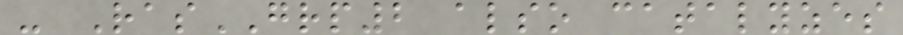- RasGRP2 also catalyzes
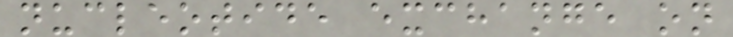nucleotide exchange on
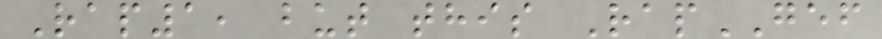Rap1, but this RapGEF
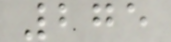275
